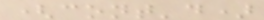(cont'd)
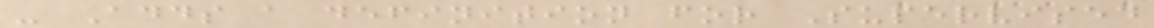- Adds a definition for Supervised
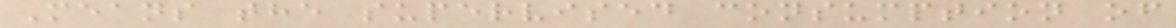Means the supervised consumption of
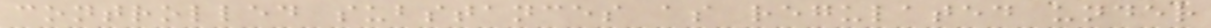controlled substances as regulated under
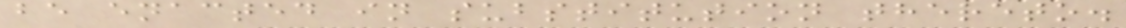be enacted in substitution thereto.
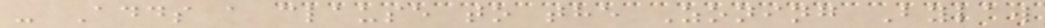- Adds a clause to the Zoning Bylaw
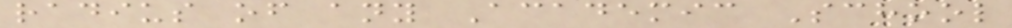radius of any Academic School
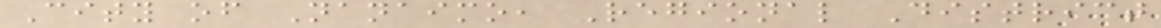City of Nanaimo, Regional District
